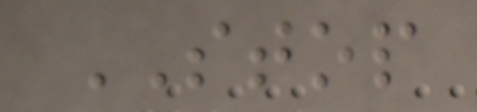STOP
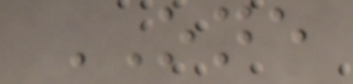ONE
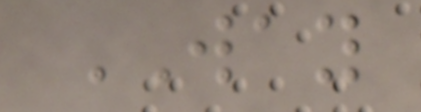WAY
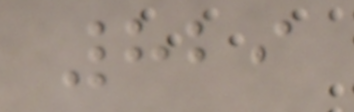829
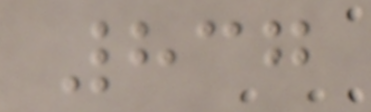837
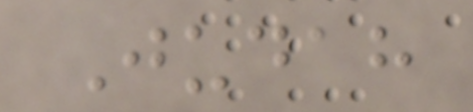Judah
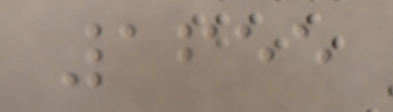1655
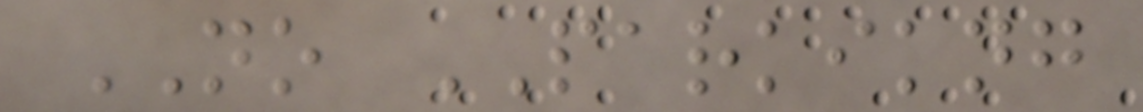NO PARKIKNG
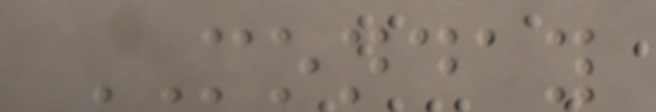MONDAY
